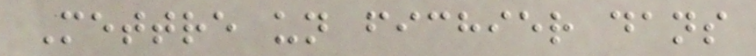Mettre un fichier dans
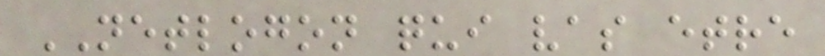NETLOGON qui vas etre
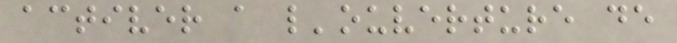activer a l'ouverture de
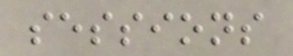sessions
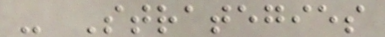- Strategies
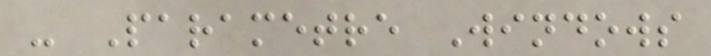- Parametre Windows
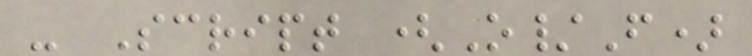- Script (O/F)
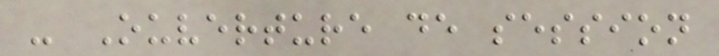- Ouverture de session
